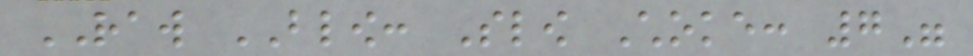RAW BLOW: Slow Choke: 7"
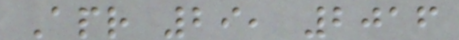Apr 29, 2016
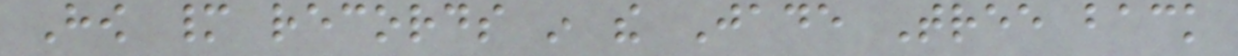How many records in the Jade Tree back
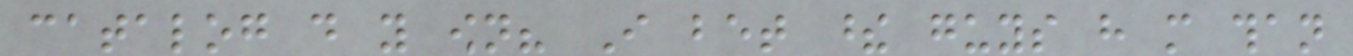catalog do you own? I bet these guys have more than
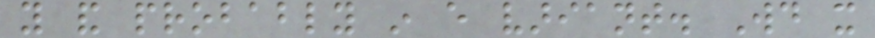you and probably in every variant. Would it
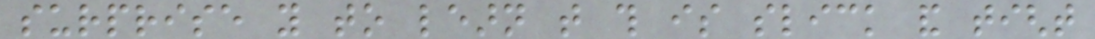surprise you to learn that this is slick and tight
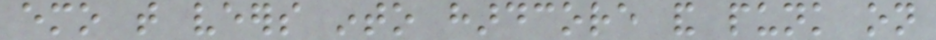emo that veers into hardcore and punk on
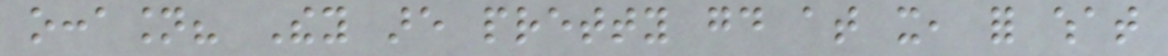occasion? They are pretty good at it, for what
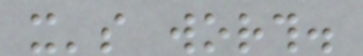it's worth.
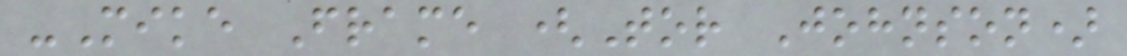-Mike Frame (Tor Johnson)
